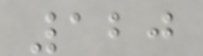120
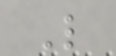L
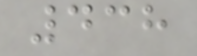438
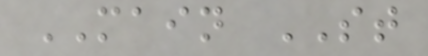MAIN ST
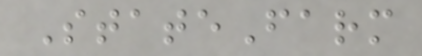StateFarm
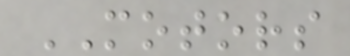MOTORS
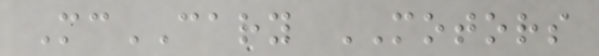McCARY MOTORS
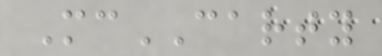McCARTY
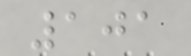101
